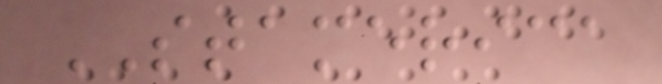STAMERICA
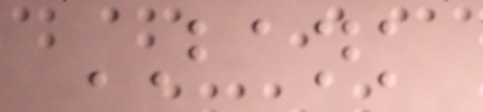BANK
